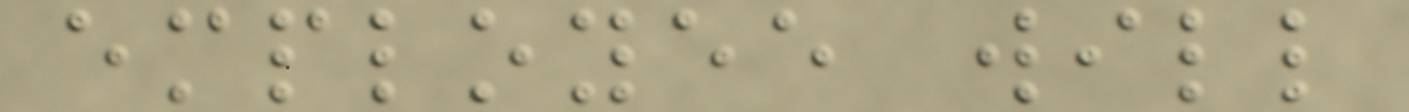employee will
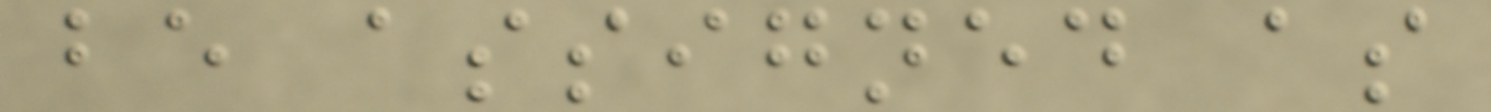be assigned as
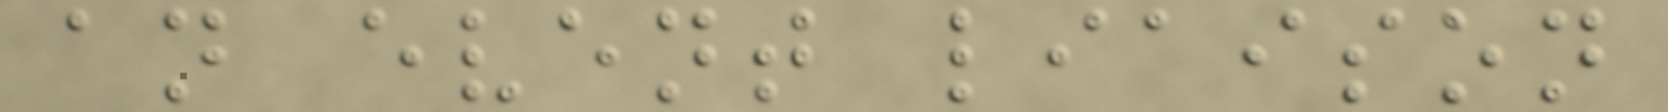an event liaison
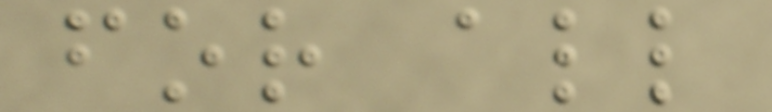for all
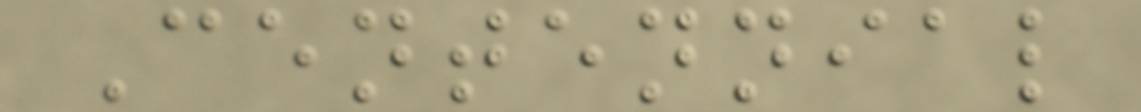Centennial
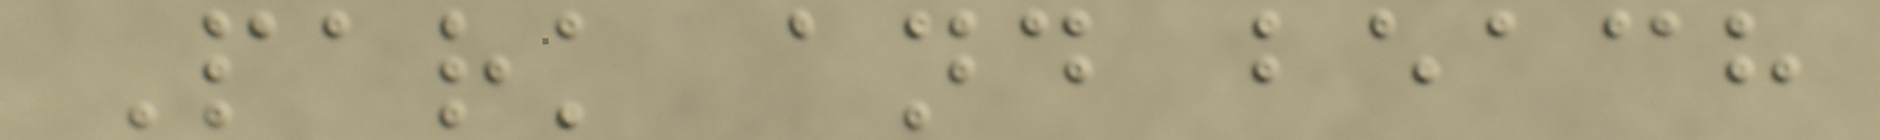Park and beach
